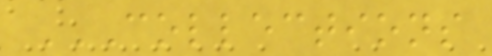COLLECTIONS
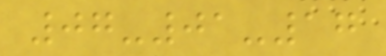07-01-17
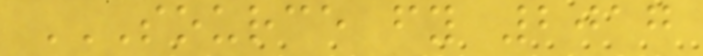SOURCE FY 2017
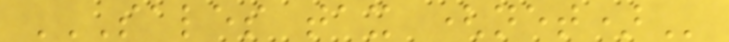SALES TAX (NET)
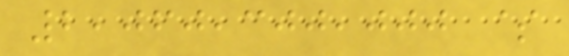2,060,300,000 $
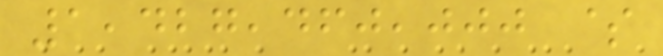1,427,460,000 $
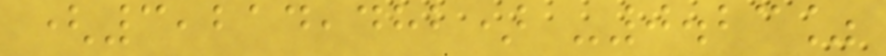(3,214,482) -0.23%
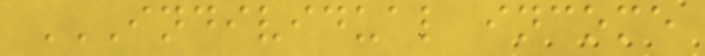INDIVIDUAL INCOME
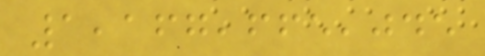1,167,665,045
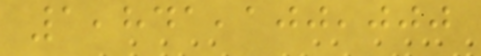1,841,100,000
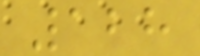128
